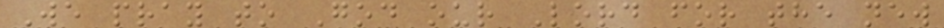We pray to God our Lord for the new
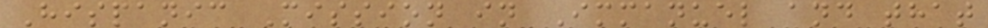Hispanic Mission in Immanuel and that
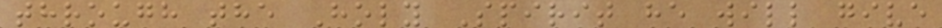through the Holy Spirit he will give
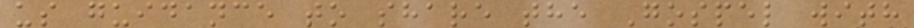us guidance to share the Gospel with
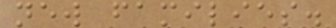new families.
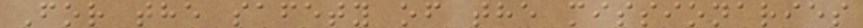For the safety of the missionaries
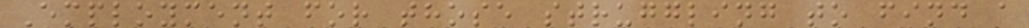Employment for those struggling to find a
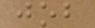job
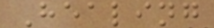Healing
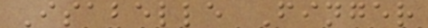Isabelle Finger
